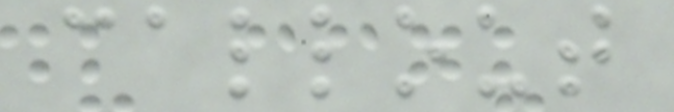callout
